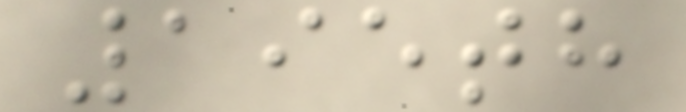195th
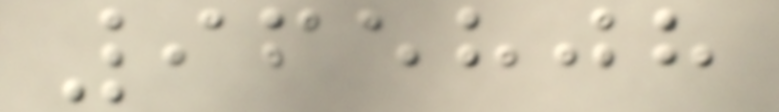965808
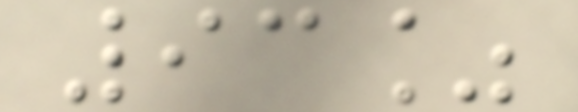93%
